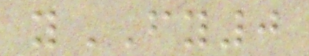yFY0
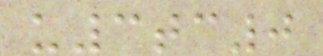u3tc0
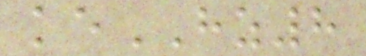keHZ8
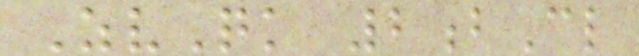ZvQk 2bCl
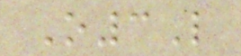O3L
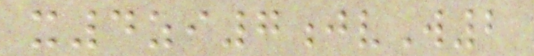x4zi7jvW2
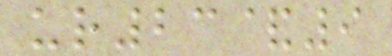ur23&9
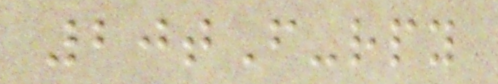20tF-rpy
